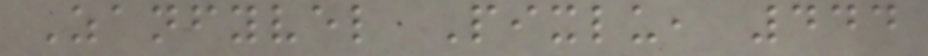Zanfyvel Pixlu, 444
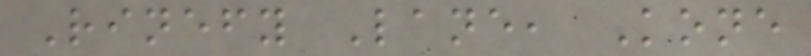Rinefy Lane, Kone
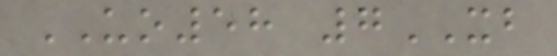UO58 7XB
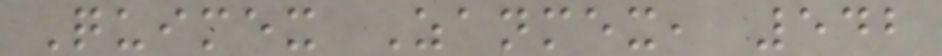Quimex Zanmex, 542
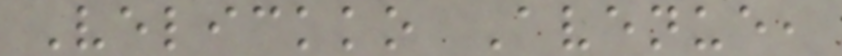Velickko Avenue,
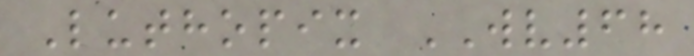Luthopix WV68
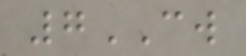7CW
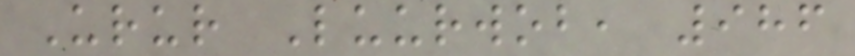Urur Luurwob, 986
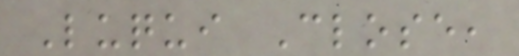Luqui Close,
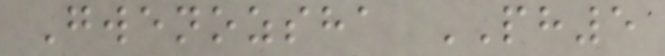Gwenozsha PH5
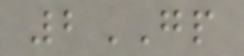2GP
